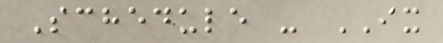Schedule - IX
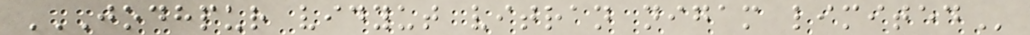JODHPUR VIDYUT VITRAN NIGAM LIMITED
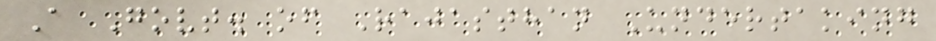A Govt. of Rajasthan Undertaking
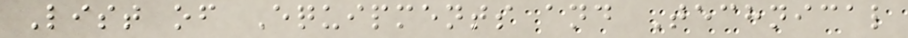List of Equipments and Technical
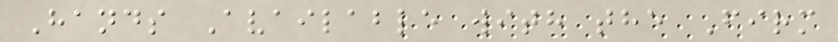Hands Available with the Firm
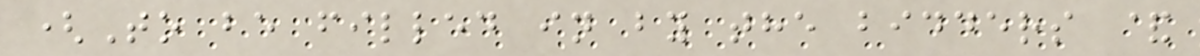(To be filled in by the bidders &
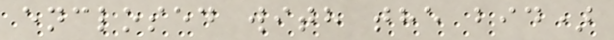enclosed with the bid)
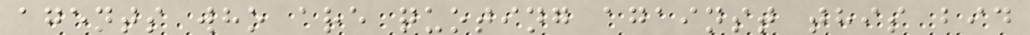agents who are quoting against this bid
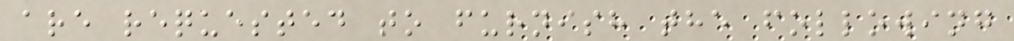are requested to furnish the following
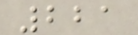221
